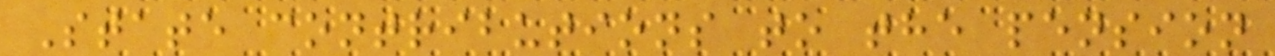State contributions to the pension
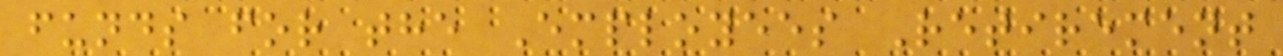funds for the Employees Retirement
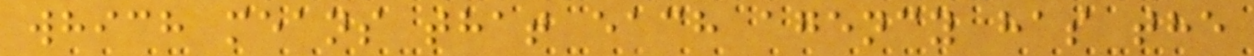which means that each agency has the
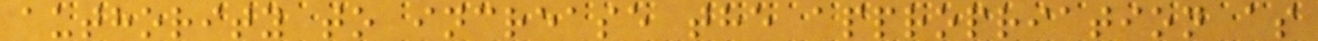authority to increase the appropriation as
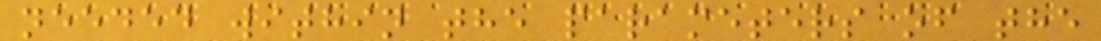needed within the parameters of the
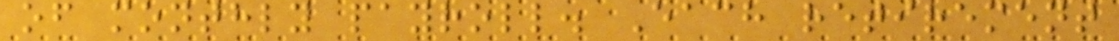of monthly payroll. Each retirement
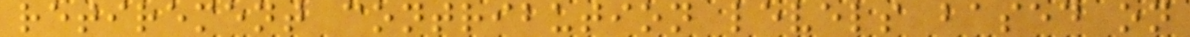retirement contribution levels based on
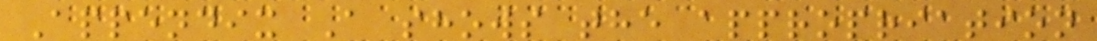Appendix A shows the appropriation
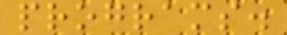programs.
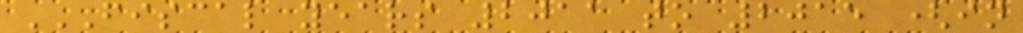FISCAL YEARS 2011 TO 2015 (IN
